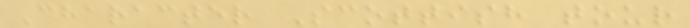Character Scottish tour
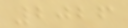2026
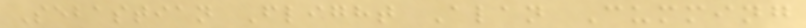Sebastian Flight Alan Cumming
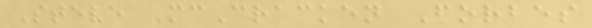Steve McCracken Forbes
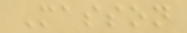Masson
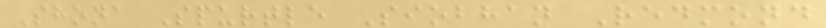Shona Spurtle Siobhan Redmond
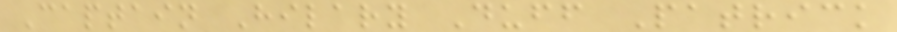Captain Hilary Duff Patrick
